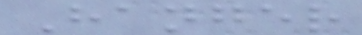Hanger
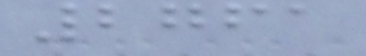2761
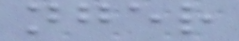nger
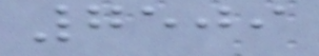7509
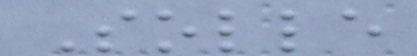Solle
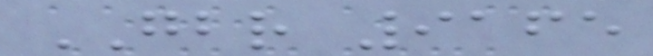GBR 9165
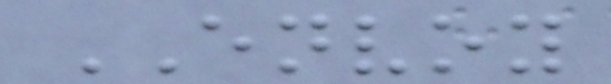ENVOY
